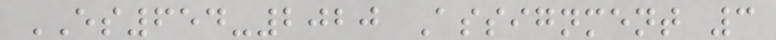ES654-2020 Assignment 3
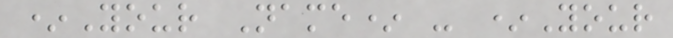*Your Name* - *Your
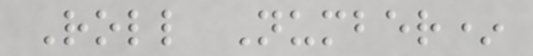Roll Number*
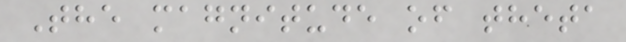The magnitude of theta
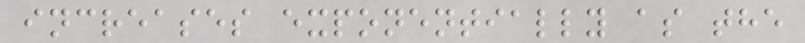increases exponentially as the
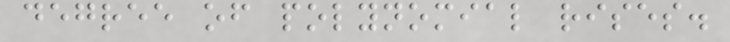degree of polynomial rises.
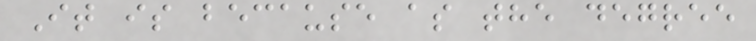It is because as the degree
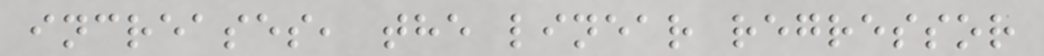increases, the linear regressor
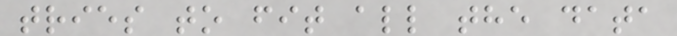tries to fit all the data
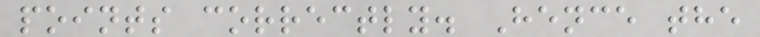points correctly. Hence the
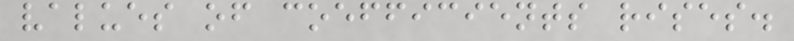values of coefficients rises.
